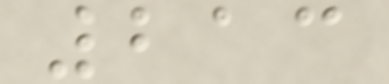213
